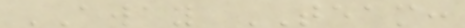AWAY TEAM:
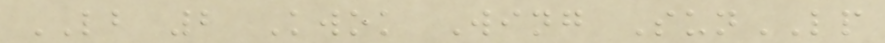LB 2 Kwok Wing SunLP
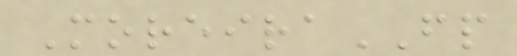MoreiraFP
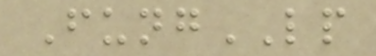FungLP
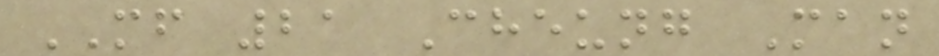MF 21 Cheung Man
